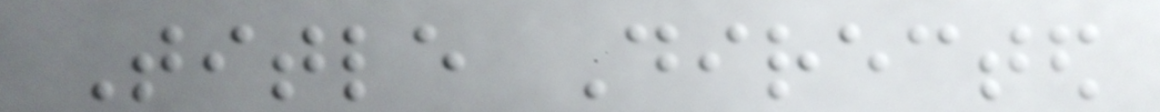Title Directed
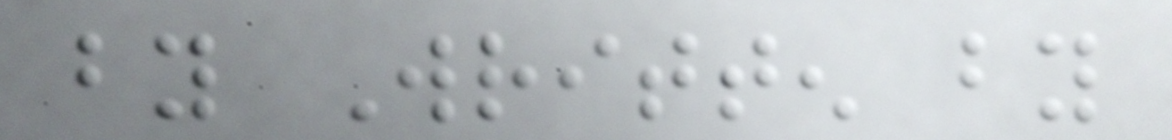by Written by
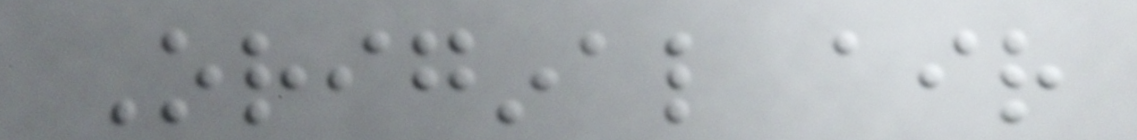Original air
